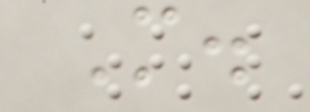M.
